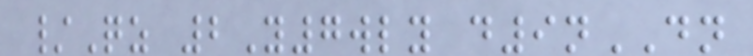/Qz 2Y7wly d9nDN
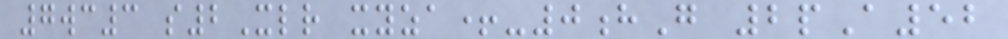7wc3 s2Xlr xyza+-0hG 2pA52
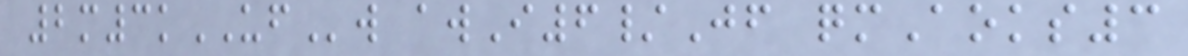2m3kUFw awI6/Jf qmAoks3
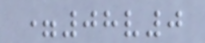=08v0
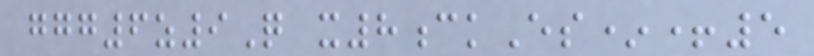ggg6z9Q x8ckEs*+5
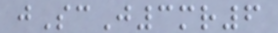jScJ3mr6
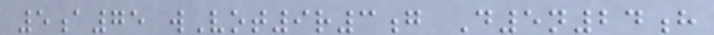5a75 wVot9r3g D5n24h
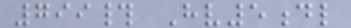799# Hv5dl
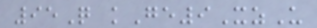95Q kGe9XzU
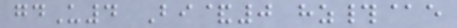gdU4 Bi&0 hz#@e
